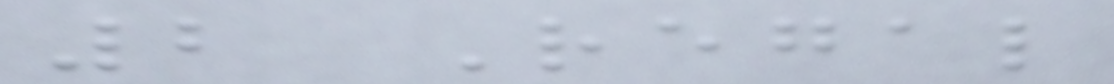2 Regal
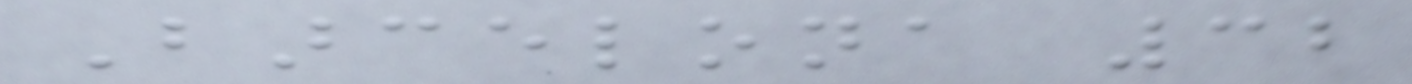Barcelona 32
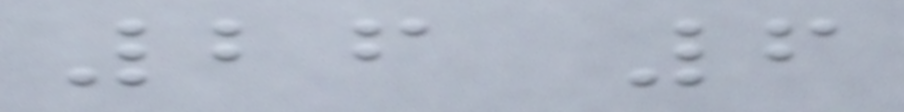26 6
